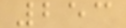253
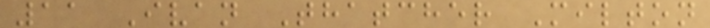11 Ivan Thatcher Milton
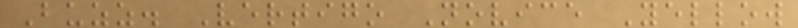Buzz. Vertigo Novice Yellow
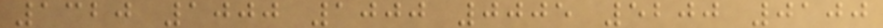1320 1000 1000 0005 5200 0100
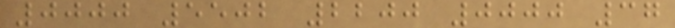0000 5502 2200 0000 37
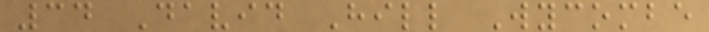34 David Hill Wycombe
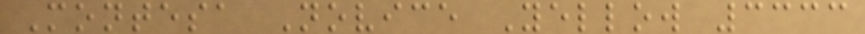Montesa Novice Yellow 3333
